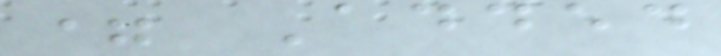= Added
